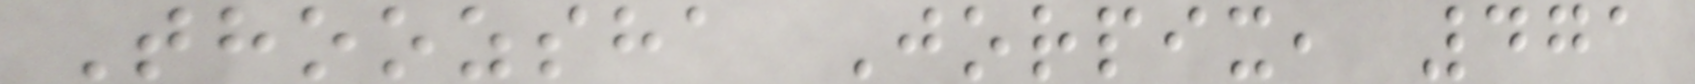Thoozsha Jorpix, 471
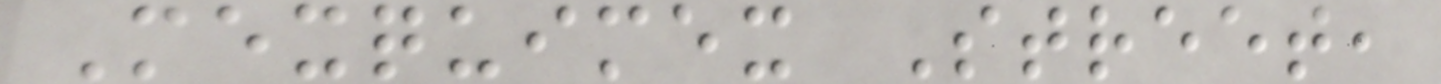Mexquimex Street,
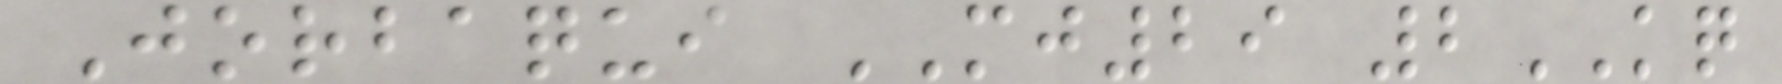Jorbaqui MJ29 2KQ
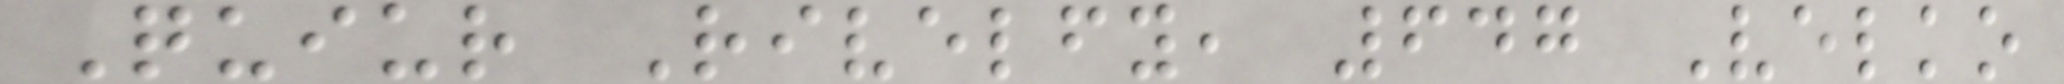Quiur Rivelfy, 647 Velko
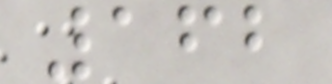162
